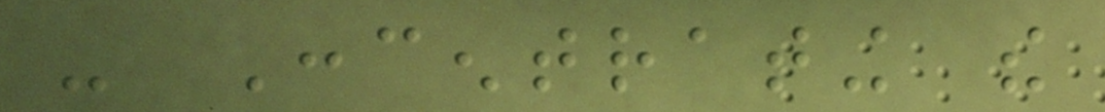- Concentrating the
